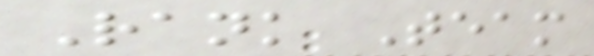Rank Team
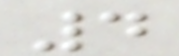4
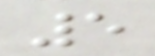5
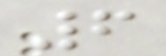6
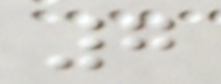7
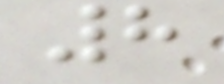8
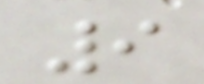9
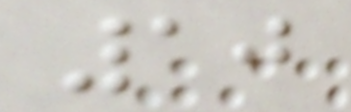10
